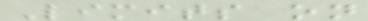Limits on
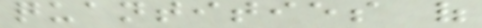quantities of
